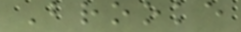Brooke
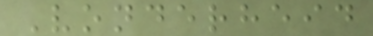Vonderheid
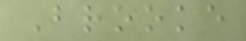Brooke
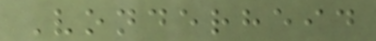Vonderheid
